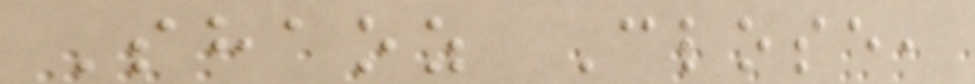Shaoz Close,
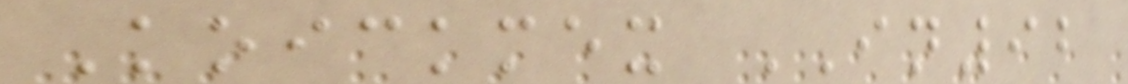Koickmex IN92
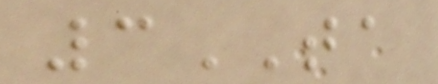3TA
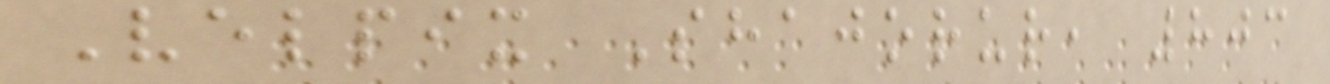Velpix Shajorur, 803
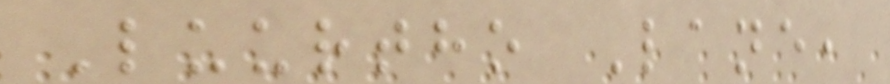Luurtho Lane,
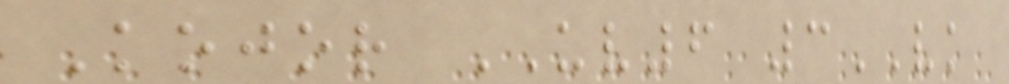Kojor UV6 3VK
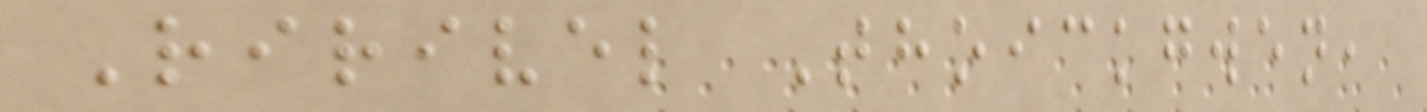Ririvel Thoickgwen,
